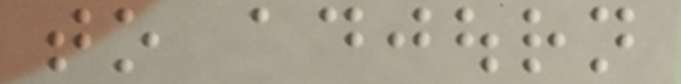to adjourn
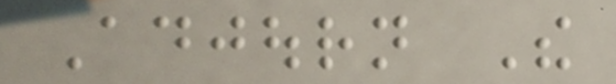Adjourn The
